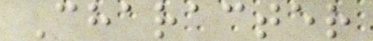Character
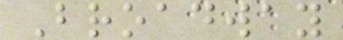Broadway
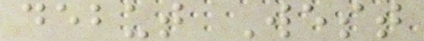debut West
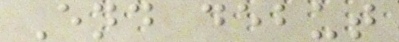End debut
